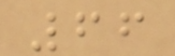66
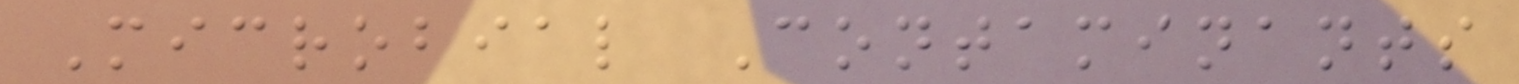Microbial Contaminants
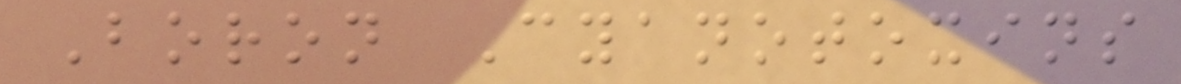Boron Cyanotoxins
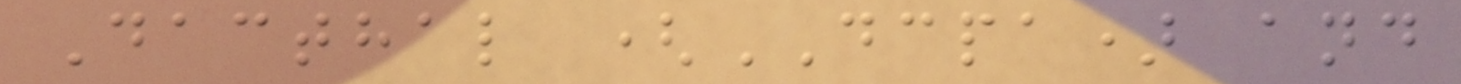Dacthal (DCPA) and
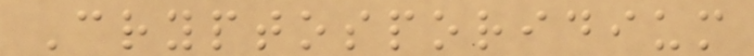Cryptosporidium
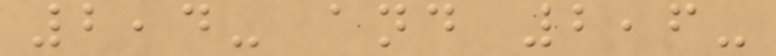2,4- and 2,6-
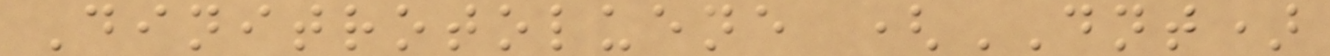Dinitrotoluene (DNT)
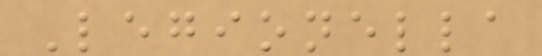Legionella
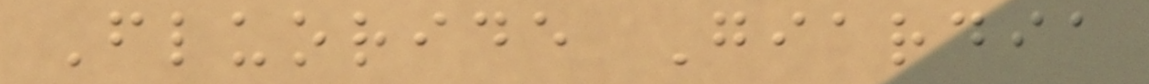Fluoride Giardia
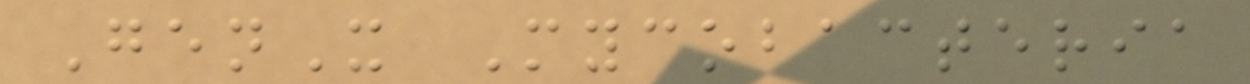GenX Mycobacteria
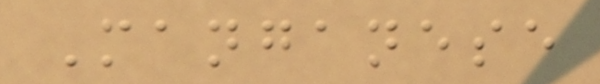Manganese
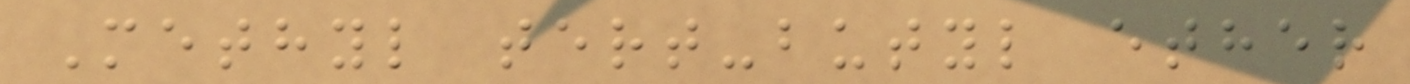Methyl tert-butyl ether
